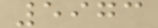5973
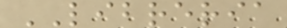LIBRERIA
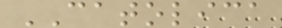CATOLICA
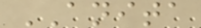ANITA
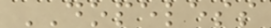DOPELESS
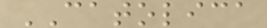CATOLICA
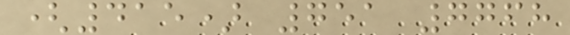(415) 751 7768
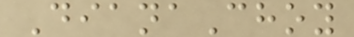DianaChoy
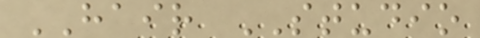HAIR STUDIO
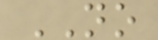NO
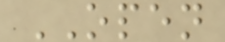OPEN
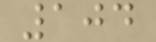104
